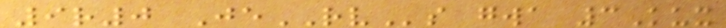9r0 JeRVs gwa 3Kux
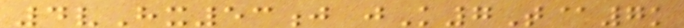4vHx53j jK7T@7k
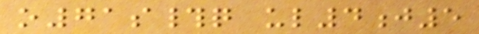o71s#q ul4j5
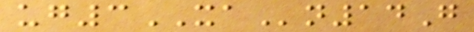ug3XAn14G
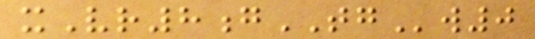xVr8gTGw0
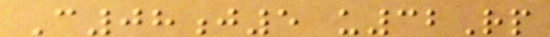C08j5 u32Rp
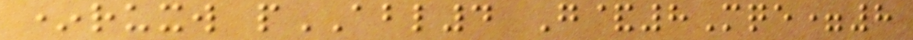*ruxw pABL4 G&8Mqe=8
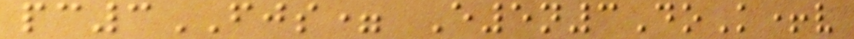pc3FJS= E5n3DoK+v
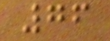76
